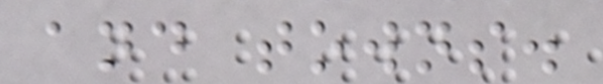and towns.
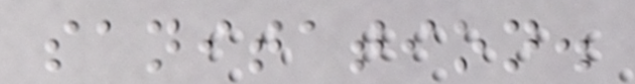sanitation.
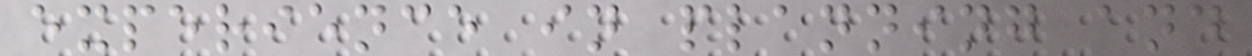experience in planning and
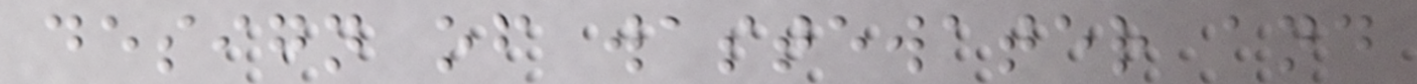design of wastewater and
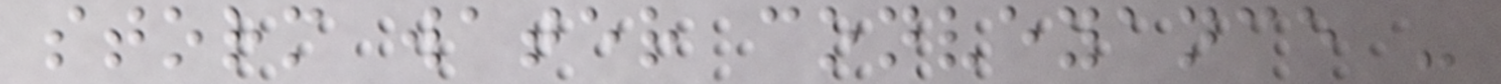storm water conveyance -
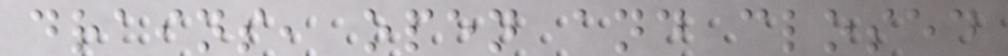drains, open and closed
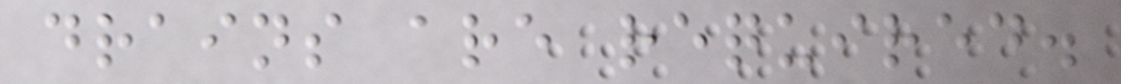drains are required.
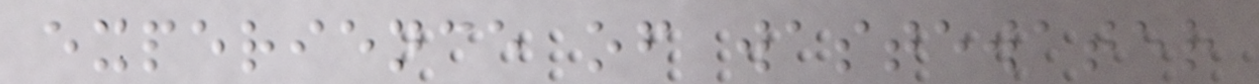experience of wastewater
